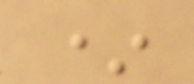*
